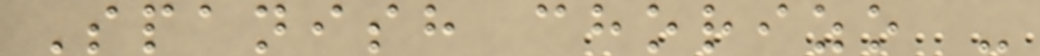Spanish chorizo -
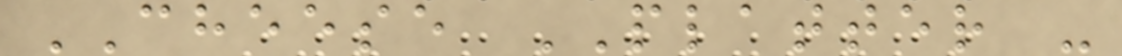CHEESE PLATTER -
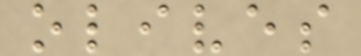olives
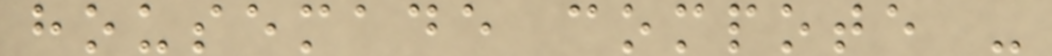housemade compote -
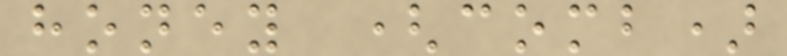honey (comb)
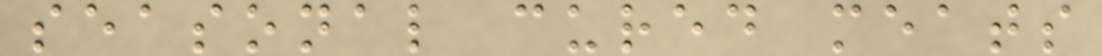seasonal cured meats
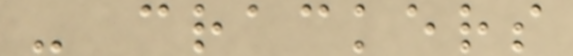- crackers
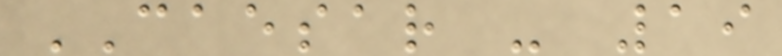CAESAR - 19
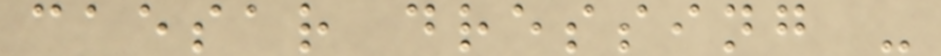caesar dressing -
